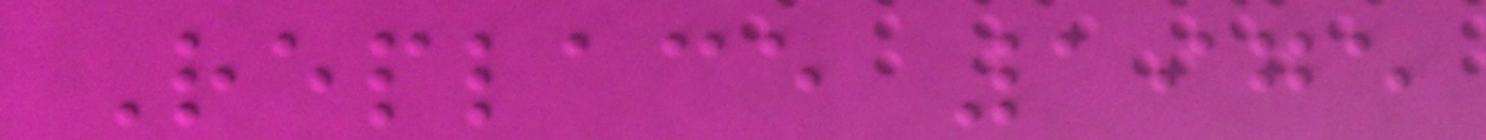Replace 1975
